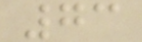73
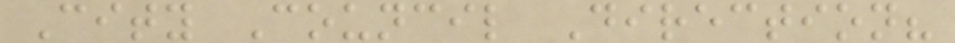City Council Direction?
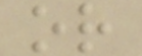or
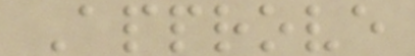Approve
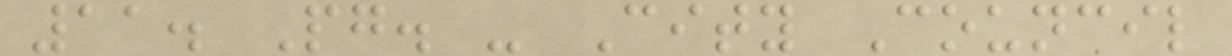11. Pg. - City Council
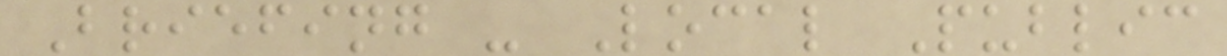Briefing - Local Public
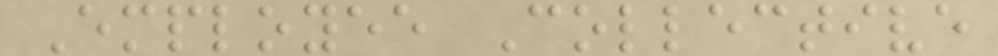Employee Collective
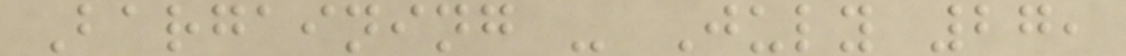Bargaining - July 27,
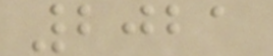2021
